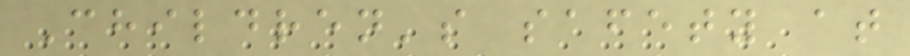Children's safety at
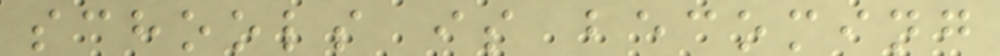schools is becoming
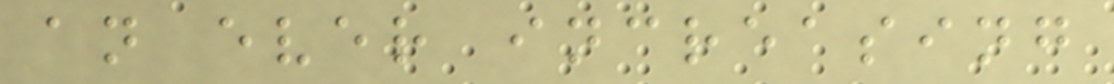an ever increasing
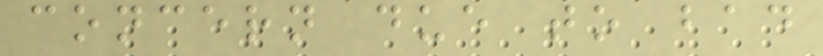concern due to bad
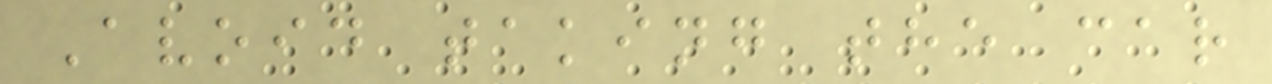Avoid taking the car
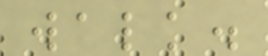walk.
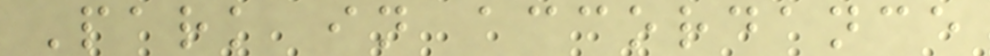Park in accordance
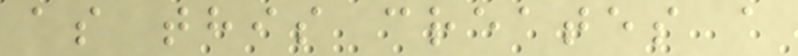as this creates a
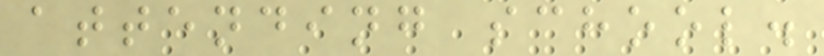attending school.
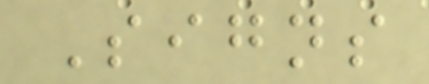Signs
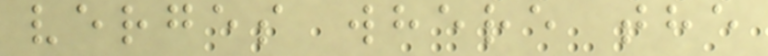verges where the
